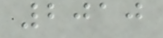2010
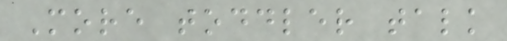More toddler talk
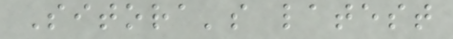Sitora's latest
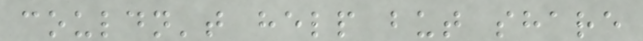couldn't help but share
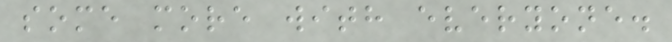some more with everyone.
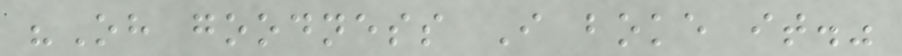"Oh goodness I boke it."
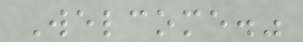Welcome."
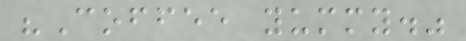"Coffee yummy."
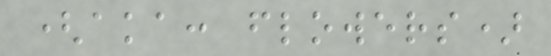(aka: flowers)
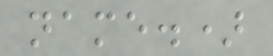name.)
